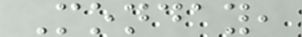Monday,
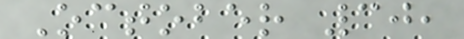October 30,
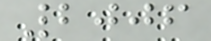2006
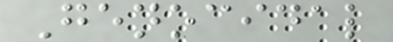Genocidal
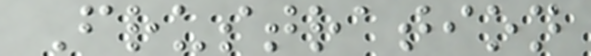Frustration
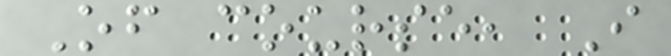Of course, I
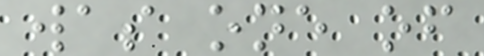was one of
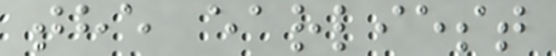the earliest
